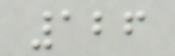126
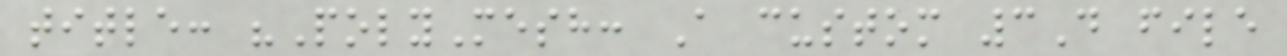title: "PolyMesh: A custom 3D file
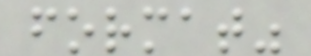format"
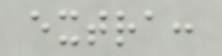extra:
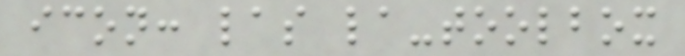icon: las la-toolbox
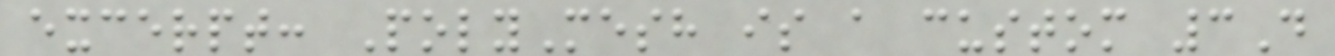excerpt: PolyMesh is a custom 3D
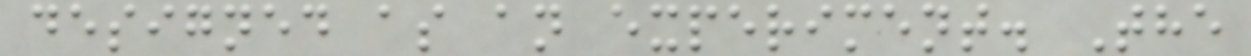designed as an experiment. The
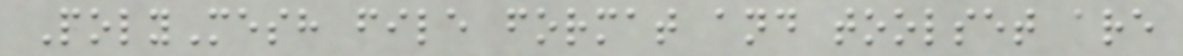PolyMesh file format and toolset are
